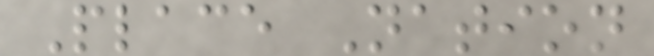Place Nation
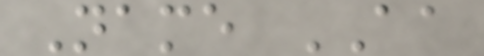Name AA
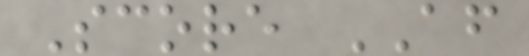Score AF
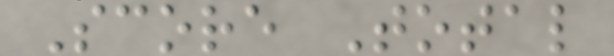Score Total
